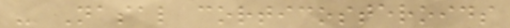- Nasal corticosteroids
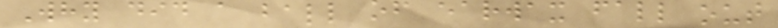Why did a ball of earwax fall out
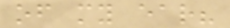of my ear?
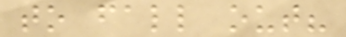to fall out?
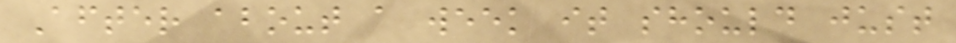After about a week it should just
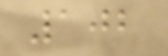102
